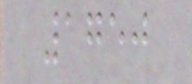1750
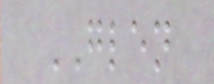GLEN
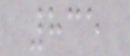835
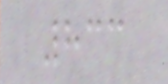833
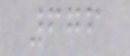676
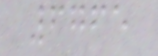6765
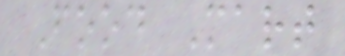Food Mart
